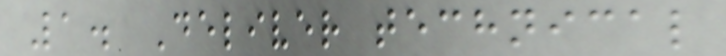1. Deliver technical
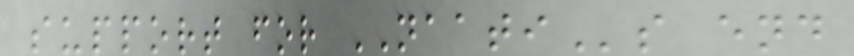support for NAATIs end
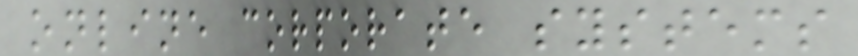online corporate systems
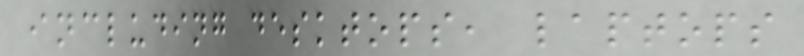including desktops, laptops
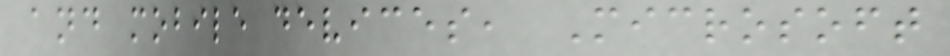and mobile devices, Microsoft
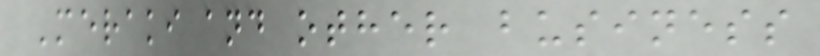Meraki and other business
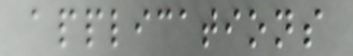applications
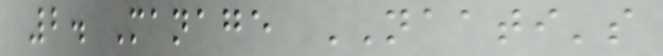2. Manage NAATI's
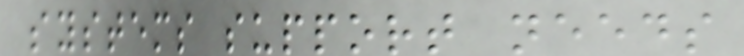systems support needs
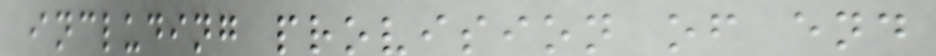including provision of end
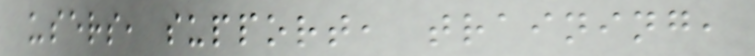users, support, training,
